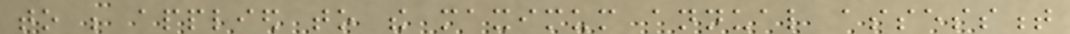to be applied to the maximum annual assessment
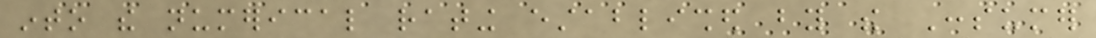into the numerical rating established by the Consumer
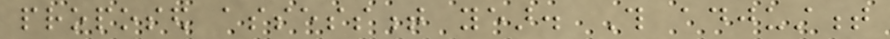proposed assessment year. This adjustment
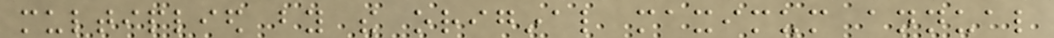multiplied by the original maximum annual
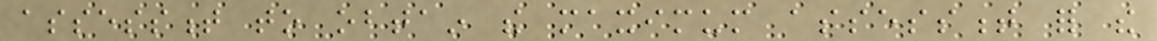assessment to obtain the maximum assessment for the
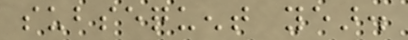subsequent year.
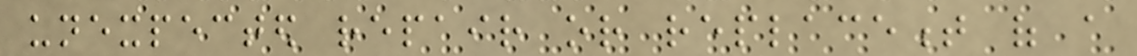unexpected repair or replacement of a
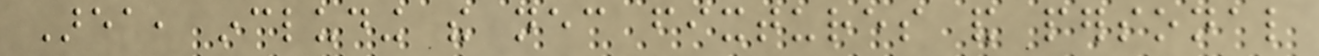Area, including the necessary fixtures and personal
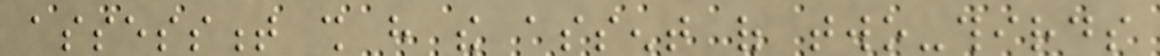assessment shall have the assent of two-thirds
